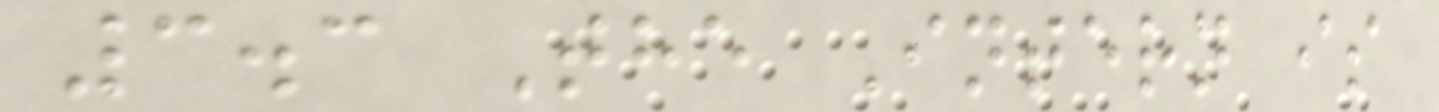3.3 The Intern is
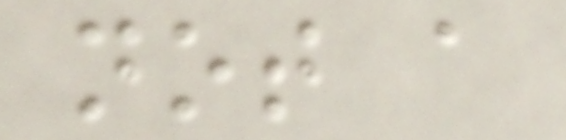not a
